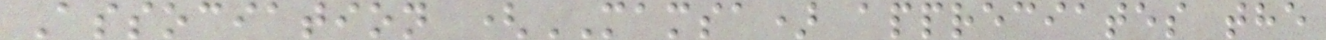Association (MAMSA) appreciates the
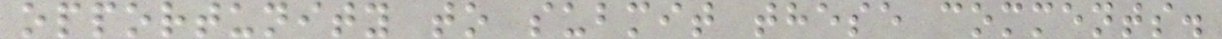opportunity to submit these comments.
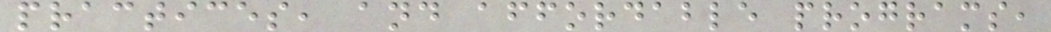practices, and affordable programs,
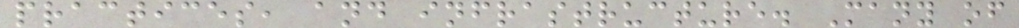practices, and infrastructure. Many of
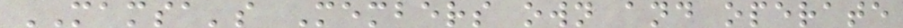MAMSA's Members own and operate
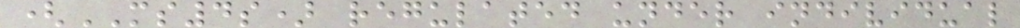(MS4s) regulated under individual
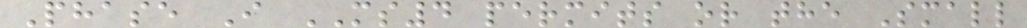Phase I MS4 permits or the Small
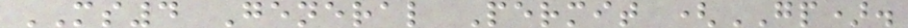MS4 General Permit (GP).
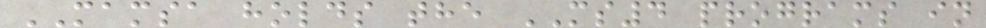MAMSA holds the MS4 programs in
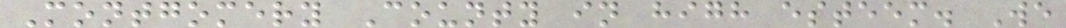Montgomery County in high esteem. We
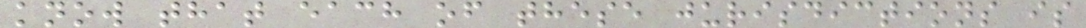know that each of these jurisdictions is
